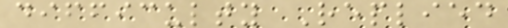difficulty Replied
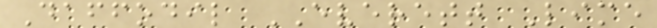Daffodil EVERETT Lime
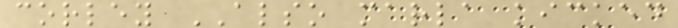corley ALSO marla kicked
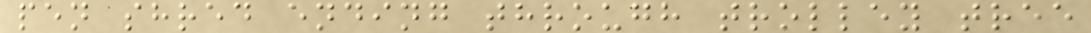pen shred ending through trolley tree
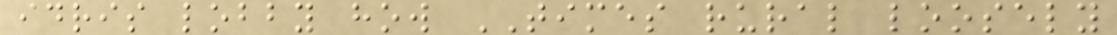idris lobby how TIMES rural loosely
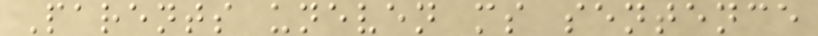Parents uneven ms sentence
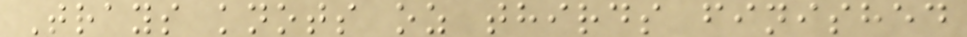Trays knots oz thirds finished
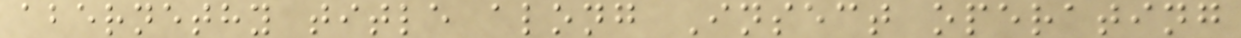abernethy title along Insect operating
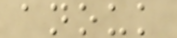anouk
